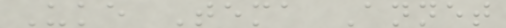Uke Tema Annet
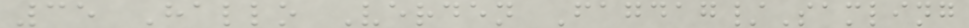35 Hallo Verden Fagdag/Samling
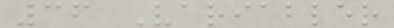36 Variabler
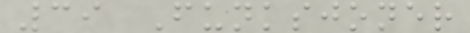39 Funksjoner
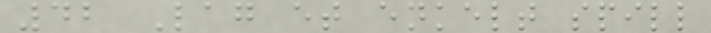42 Lag et enkelt spill
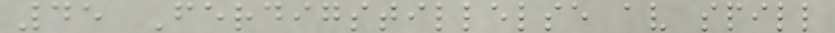45 Ferdigstillelse av spill
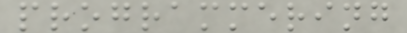programmering
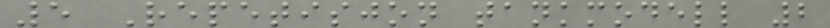5 Repetisjon tankmodell 2
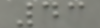43
